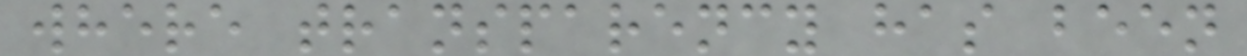where transparency has been
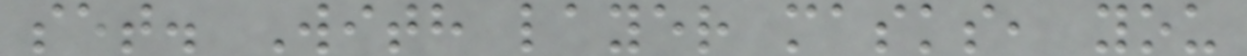set. With layer masks, you
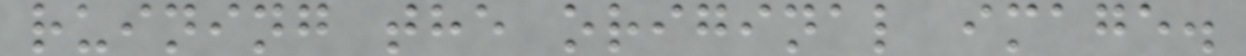ruining the original image.
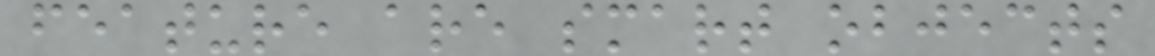feature are smart objects
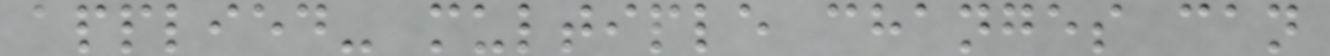applied- multiple changes can
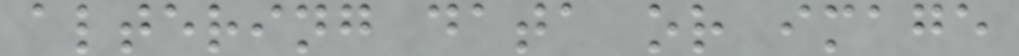altering data or image
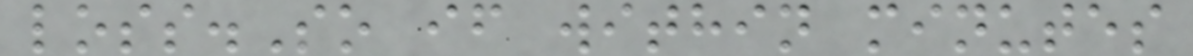loss.So if within minutes
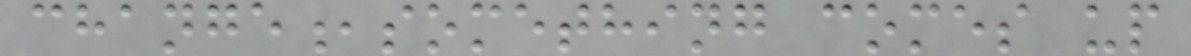change,something comes up
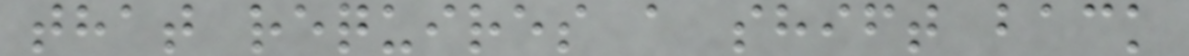that requires a shift back
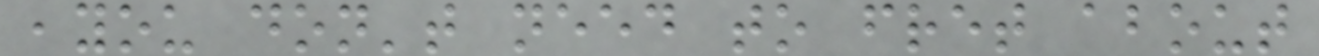,you don't need to fret about
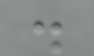.
